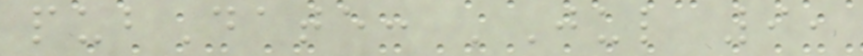pubDate: 'Jul 9,
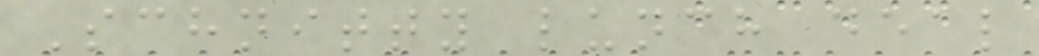Schnitty lunch deal
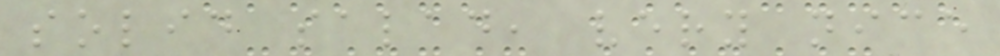solid salad, very nice
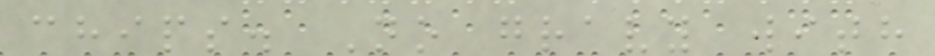chips. No gravy with
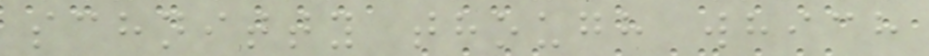schnitty though which
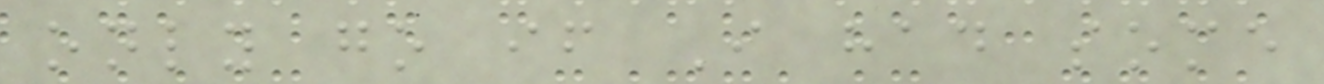only go if I had some
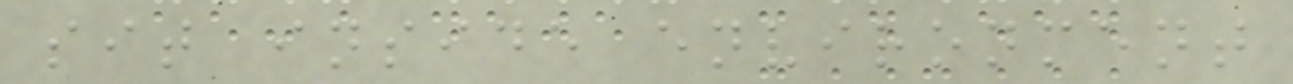sit inside environment
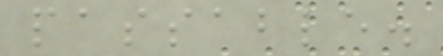passable.
